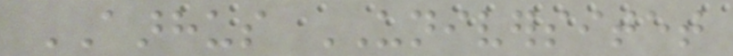AARHUS UNIVERSITET
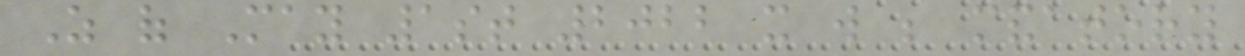As of May 1st 2022 it will be mandatory
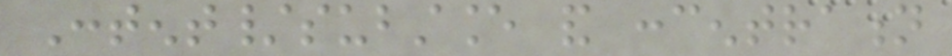Content/substance and concentration
